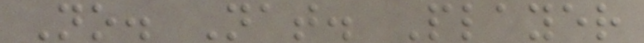No. Nat. Player
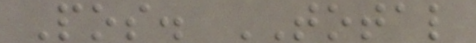Pos. TOTAL
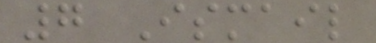7 Ismail
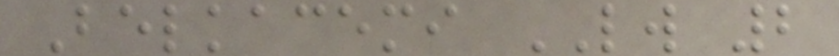Belkacemi LW 2
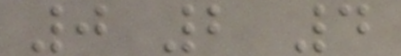0 2 4
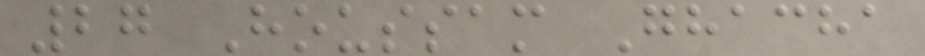27 Houssam Ghacha
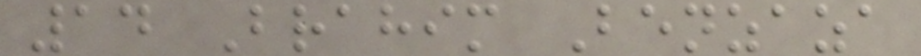14 Brahim Benzaza
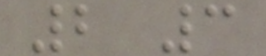2 3
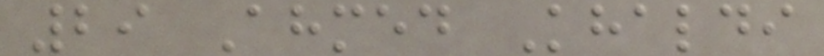29 Ahmed Khaldi
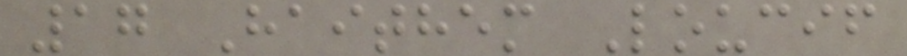17 Haithem Loucif
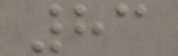83
